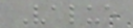Value
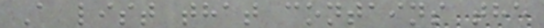A list that contains the
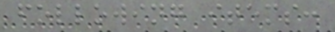following items:
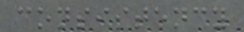consistency
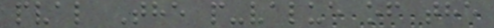pval The p-value of the
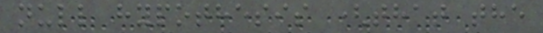null hypothesis (that the
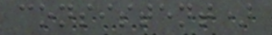consistent)
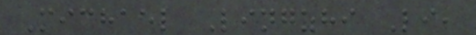Michael Lingzhi Li,
